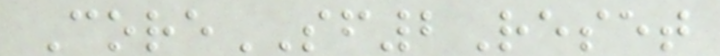CoreSF2Reset
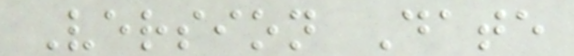Version Date
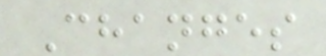Changes
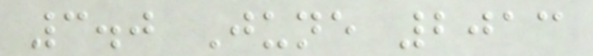3.0 June 2013
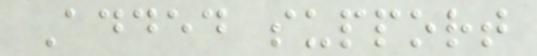Added support
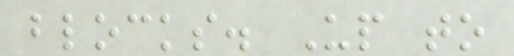blocks. Up to
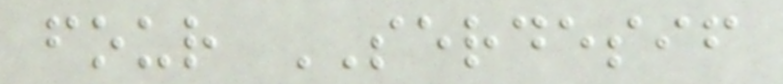four SERDESIF
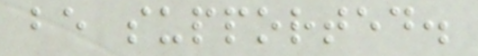be supported.
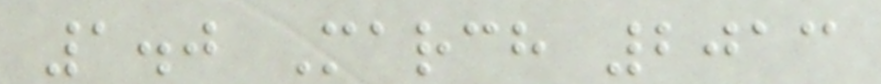1.0 March 2013
